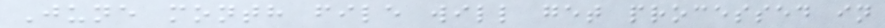June month file will get processed in
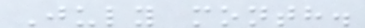July month.
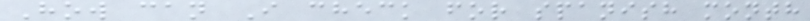How can I check for spanish month
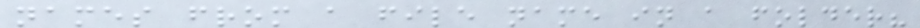names from a file name in a folder?
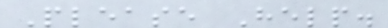Please Help.
